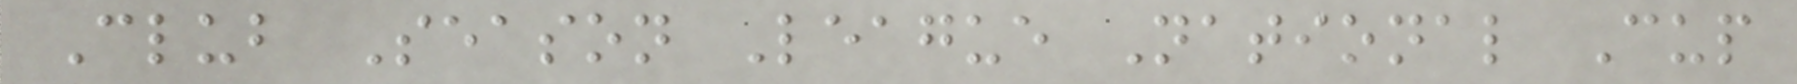Club Season League National Cup
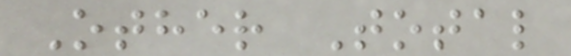Other Total
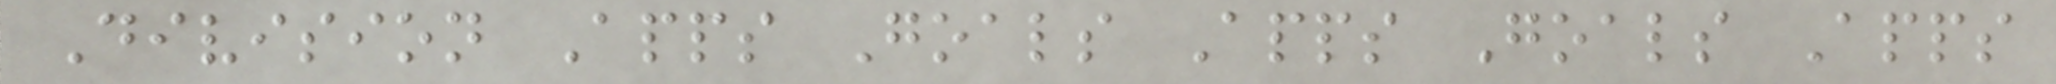Division Apps Goals Apps Goals Apps
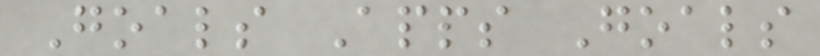Goals Apps Goals
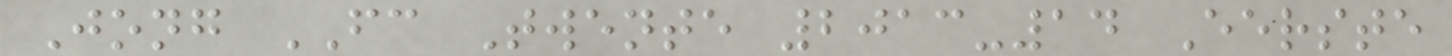Jong FC Twente 2013-14 Eerste
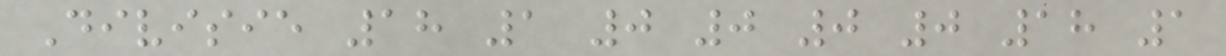Divisie 18 1 0 0 0 0 18 1
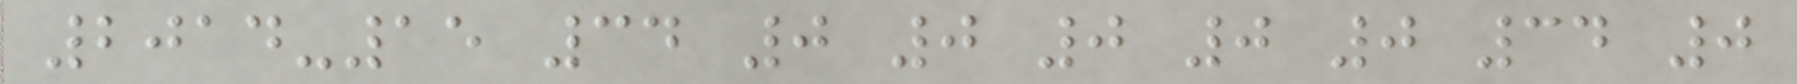2014-15 34 0 0 0 0 0 34 0
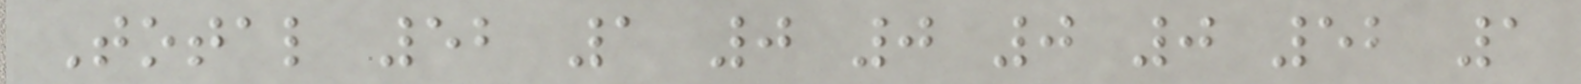Total 52 1 0 0 0 0 52 1
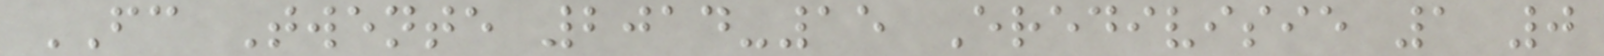FC Twente 2014-15 Eredivisie 1 0
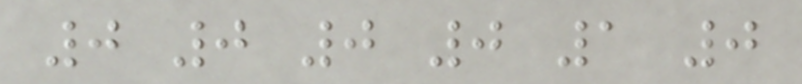0 0 0 0 1 0
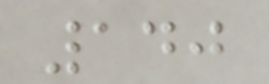140
